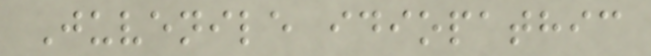Juvenile idiopathic
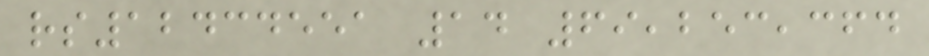rs12434551 14 69,253,364
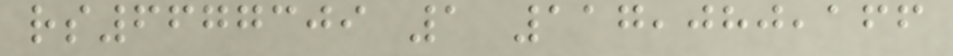rs6677309 1 117,080,166
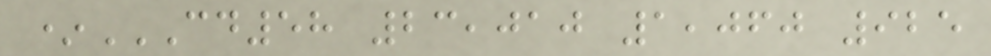*CD58 23,010 1,060 925
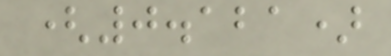(0.121)
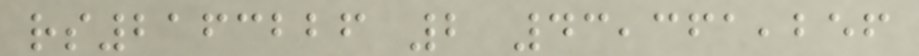rs2163226 2 43,361,256
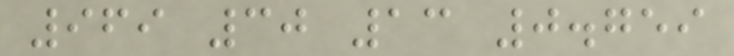969 30 13 0.759
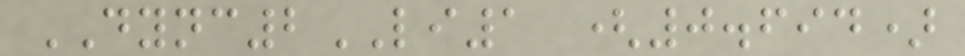DYNC2LI1 (0.694)
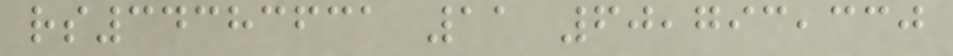rs34383631 11 60,793,330
